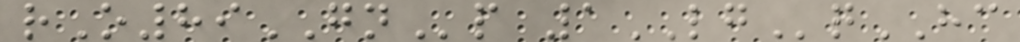rO89GNp 1LGqHC
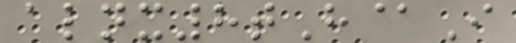alnx8tH@I
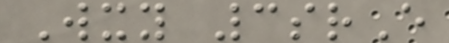Wxy 3srE
